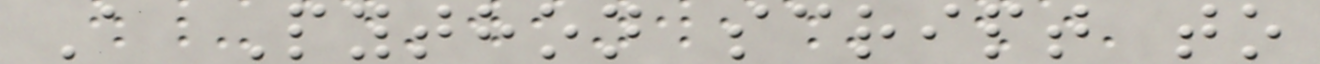A Python script to
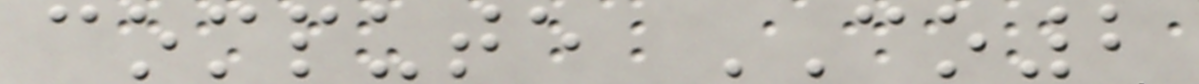compute CO2
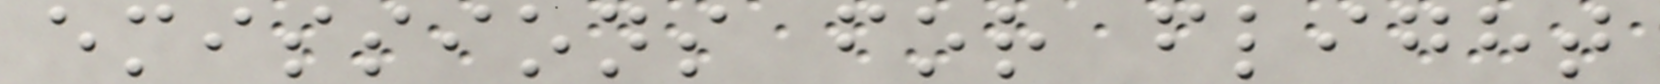emissions for flight
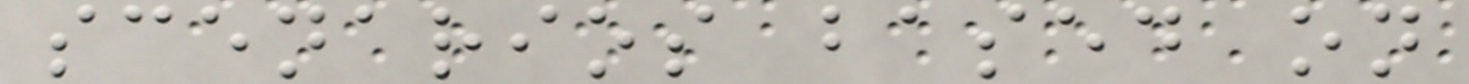scenarios based on
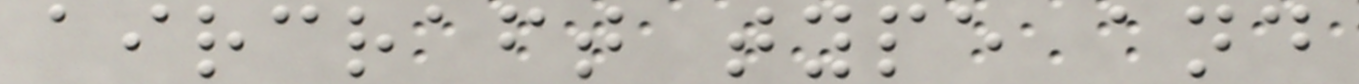aircraft type and
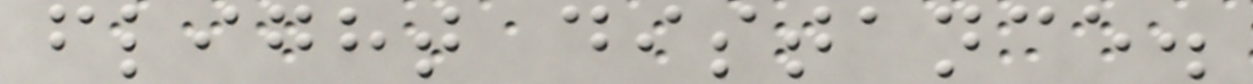flight distance.
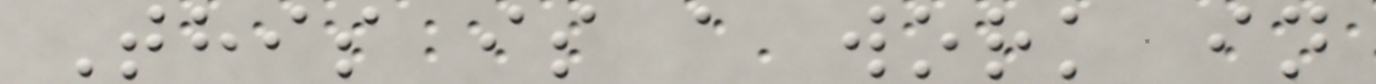This is a work in
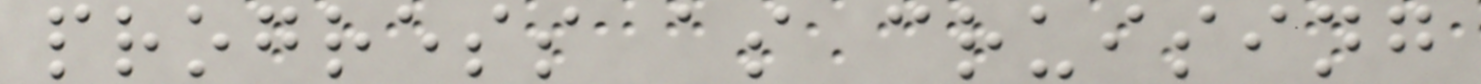progress as cruising
